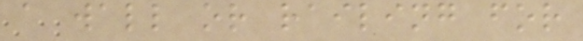a wall or railing for
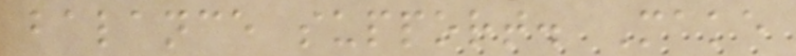balance support. Make
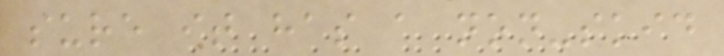sure it has a non-skid
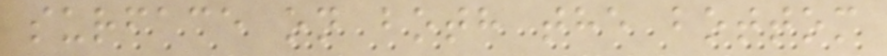surface on both the bottom
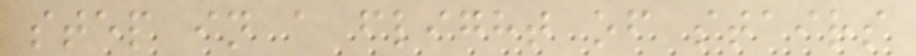step in a flight of stairs
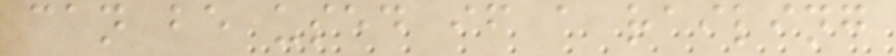can be used if a railing
